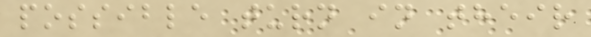possible turn in their
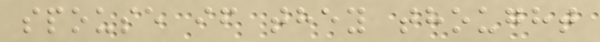spouse if they thought
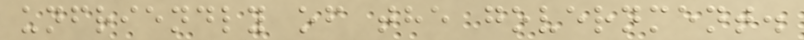unfriendly of the government.
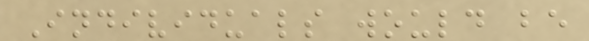Individuals would be
